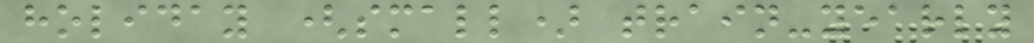holiday (small) train-yearly
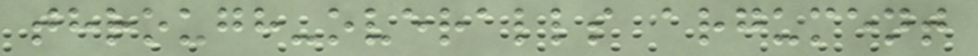through-overalls argument
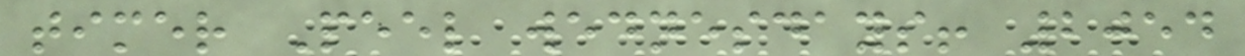timer Peel wednesdays! 2054
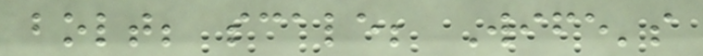bolt; scale; Wife's
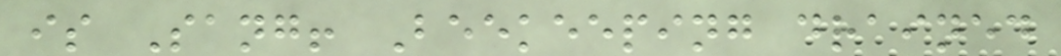is Sang! Beekeeping drained
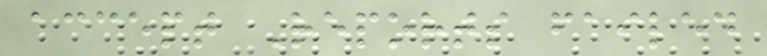accept Reports failed
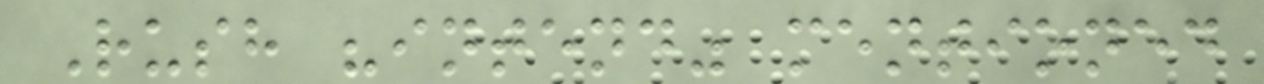Rush "intend" mentioned
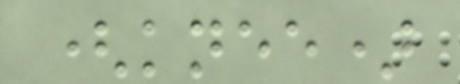(knee)
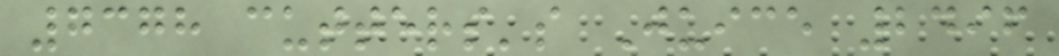7378 cutters's Juice 2496
